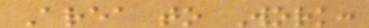Area to Work:
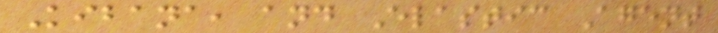Kibana, and Elastic Agent
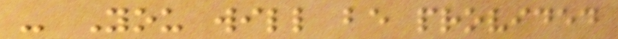- You will be provided
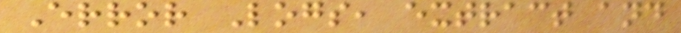Error Logs, extract and
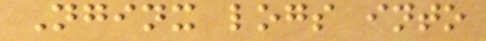Nginx logs into
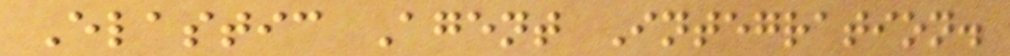Elastic Agent Integration.
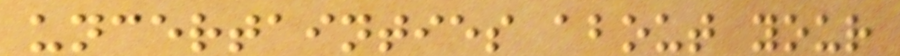uncertainties about your
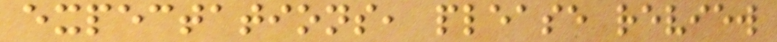expectations, please review
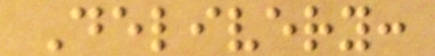Delivery:
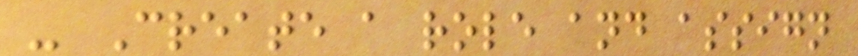- Create a role and assign
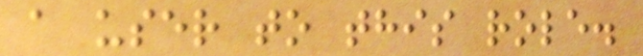a user to this role.
